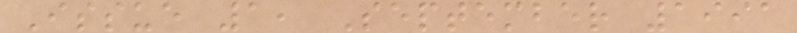Issue 1, September 1991
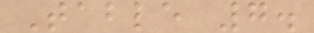Table 7.
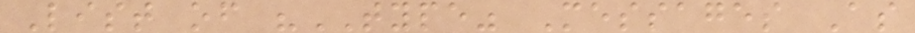List of "TYPE" Messages As
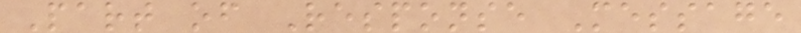Part of Response Message
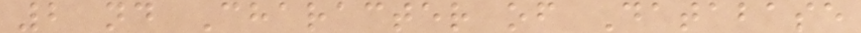2 nd Character of Database
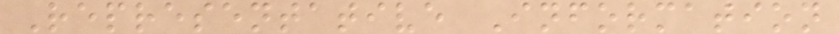Representative Information
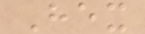Hex
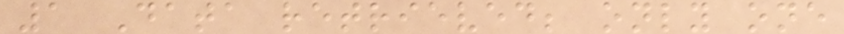1 Data retrieved; only one
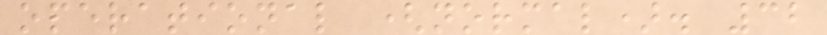operational (normal). 32
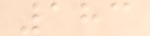183
